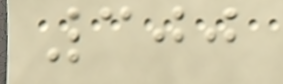300
